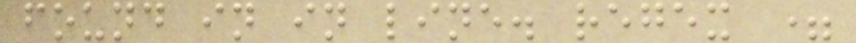found in in line. regex =
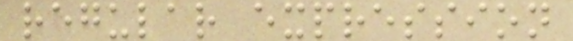regular expression
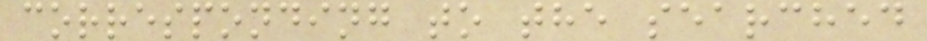corresponding to the searched
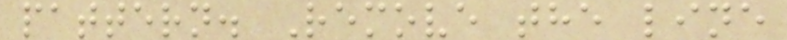pattern. Remove the line
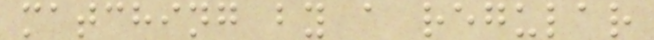matching by a regular
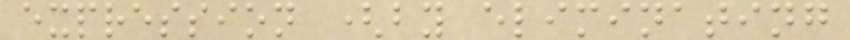expression (by eliminating
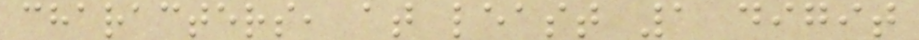characters, at least 1 digit
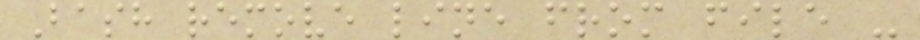Bash remove line from file -
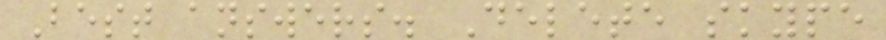Best answers. Delete skype
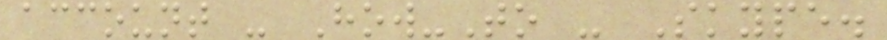account - How-To - Skype.
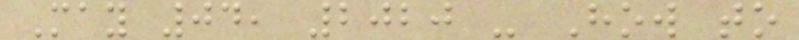May 04, 2020 - How to
